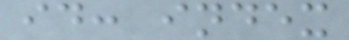id: index
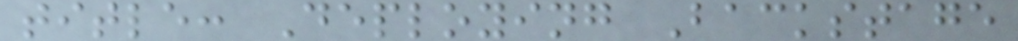title: Deploying Backstage
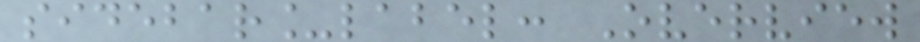sidebar_label: Overview
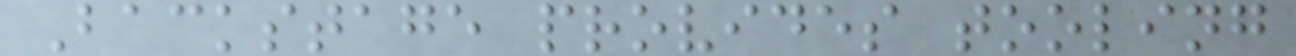Backstage provides tooling
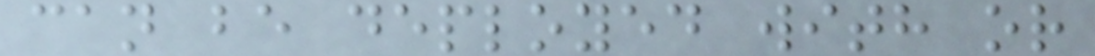can be deployed with or
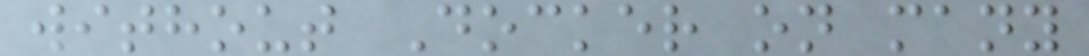without Docker on many
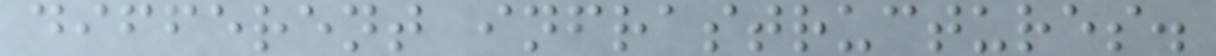different infrastructures.
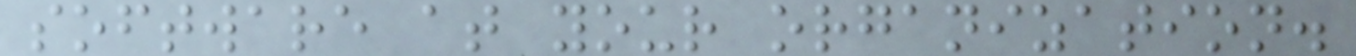software at your organization.
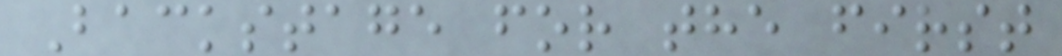Backstage for the first
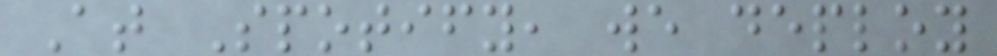At Spotify, we deploy
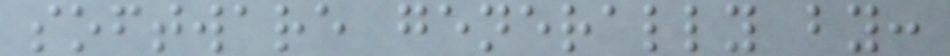software generally by:
